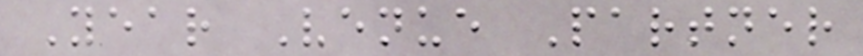Year Venue Partner
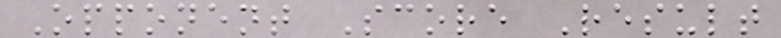Opponent Score Result
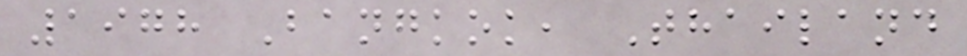1978 Bangkok, Thailand
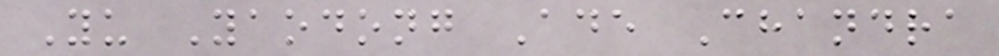Yu Yaodong Ade Chandra
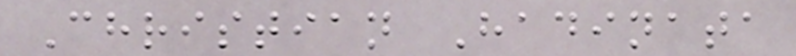Christian Hadinata
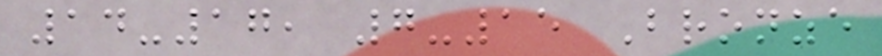14-17, 7-15 Bronze
